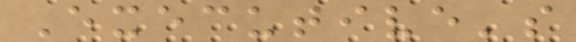Executive's
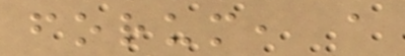forum, a
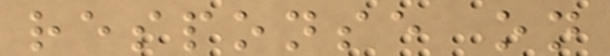response on
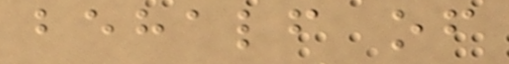behalf of
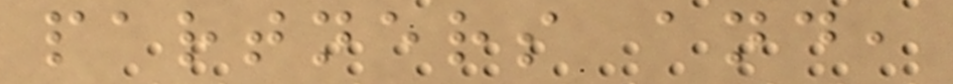partners and,
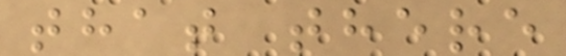that there
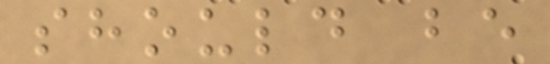should be
